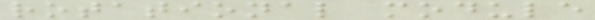rotational module
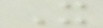X
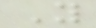Y
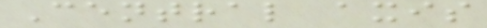Central axis
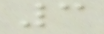3
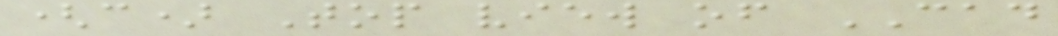(c) Top view of CAD
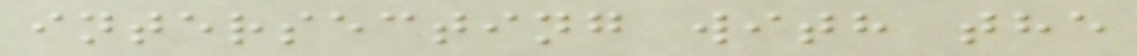intersecting with the
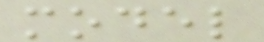model
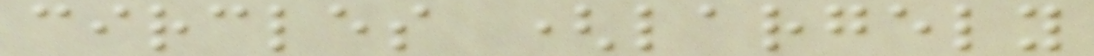circles (largely
